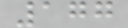177
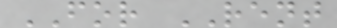FOR RENT
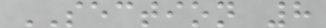SECTION 8
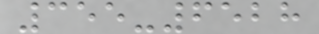355-6528
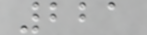221
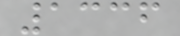1336
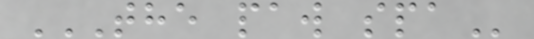THE PAW SPA
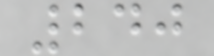240
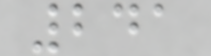241
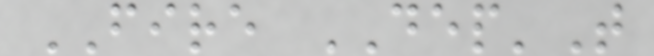FIRE DEP'T
